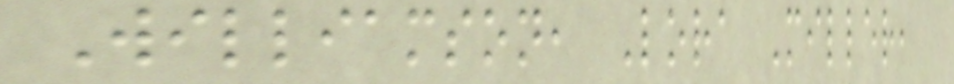Williamson, Lora Miller,
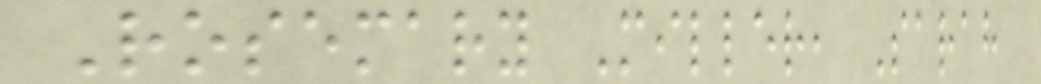Rosemary Miller, Sarah
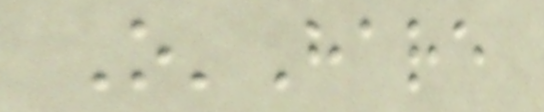O'Hare
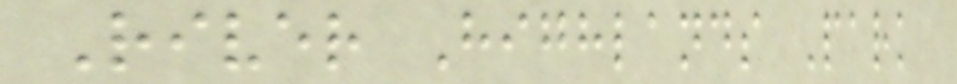River Highlands Park
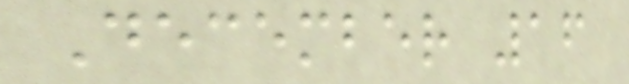December 16
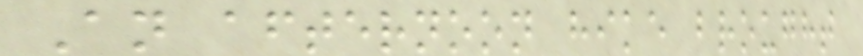An afternoon hike brought
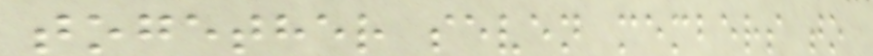together seven members to
